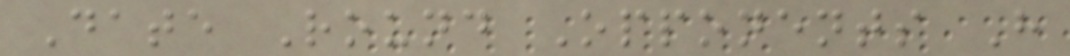Date Round Opponents H
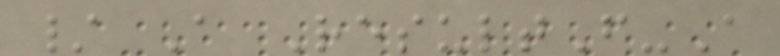/ A ResultF-A
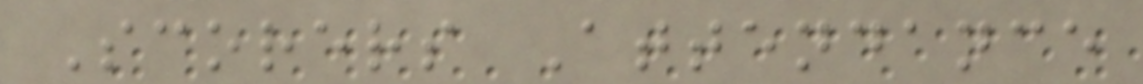Scorers Attendance
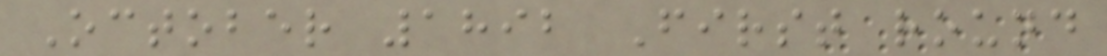October 1892 First round
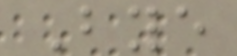Bye
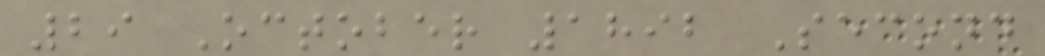29 October 1892 Second
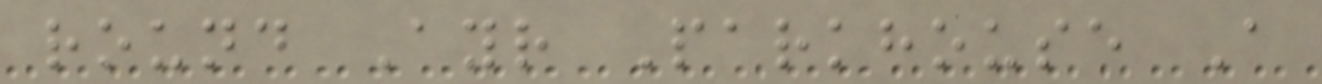round Ayr Parkhouse A
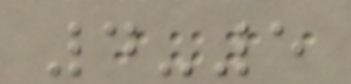4-5
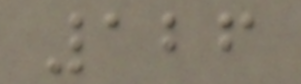126
